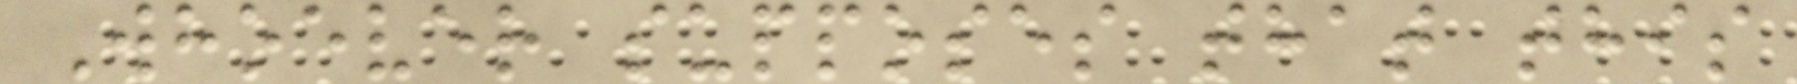Whoever supposes that this
